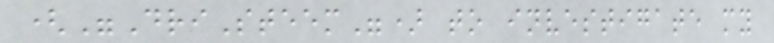("DriSteem") to investigate my
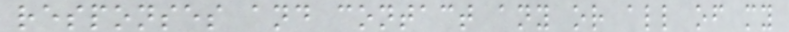responses and contact any or all of my
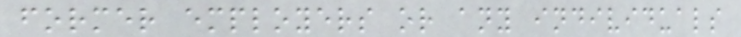former employers or any individuals
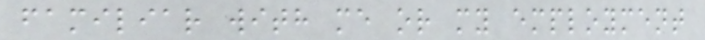familiar with me or my employment
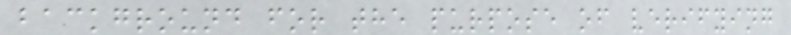background for the purpose of verifying
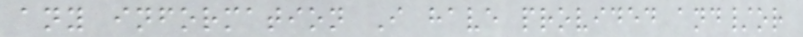any information I have provided and/or
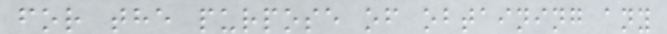for the purpose of obtaining any
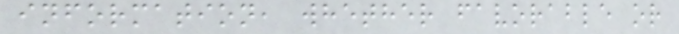information, whether favorable or
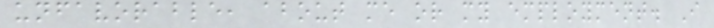unfavorable, about me or my employment. I
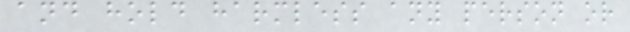and hold harmless any person or
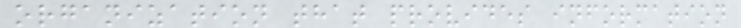organization that provides information
